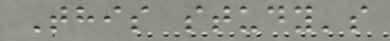This study's
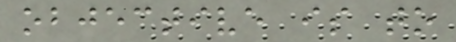objective is to
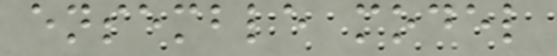ensemble model
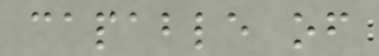capable of
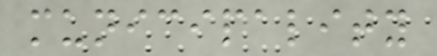municipality
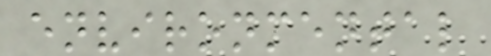environmental
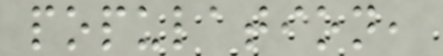population,
